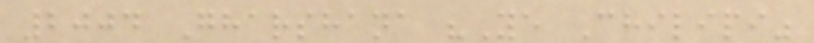2004 Gharshana "Ye Chilipi"
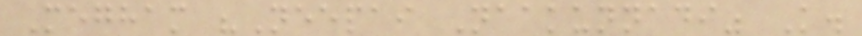Megham "Neepai Naakunnadi" K.
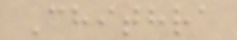Chithra
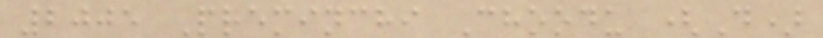2005 Preminchi Choodu (D)
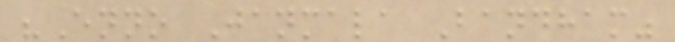"Enno Janmala Bandham"
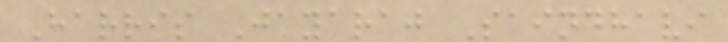Harris Jayaraj Saindhavi
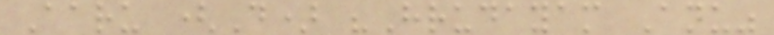Aaru (D) "Hrudayam Anu"
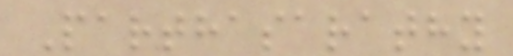Parthasarathy
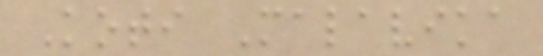Koti Malavika
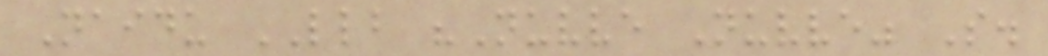Naidu LLB "Nuvve Nuvve" S.
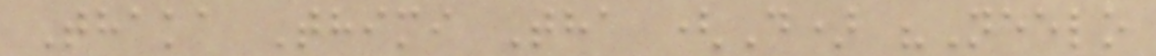Thaka Thimi Tha (D) "Neelo
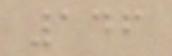146
